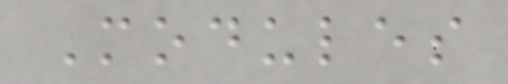Modules
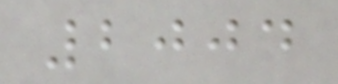2004
